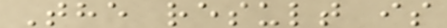The result is
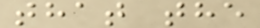that the
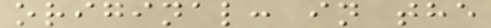original: in the
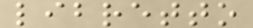libretto
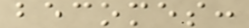becomes:
